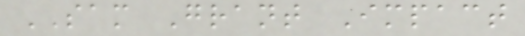SAM Grant Impact
